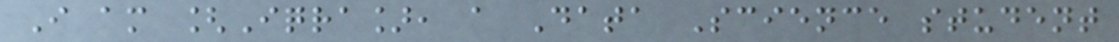I am [Iqra], a Data Science student
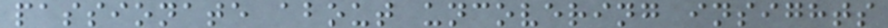passionate about uncovering insights
